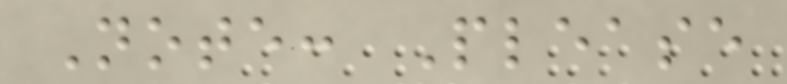Note: Please
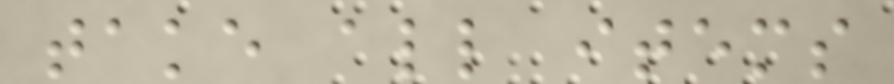take all items
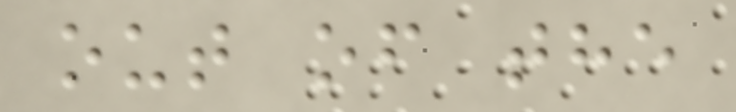out of the
